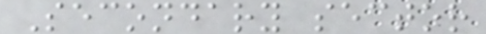Secondary sector
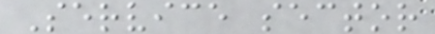Service sector
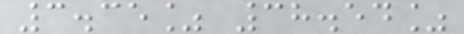3.35% 38.54%
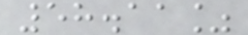58.11%
